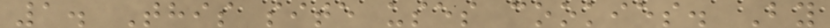1. This site uses cookies. By
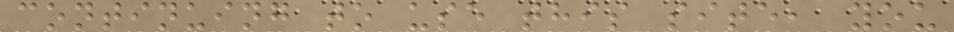continuing to use this site, you
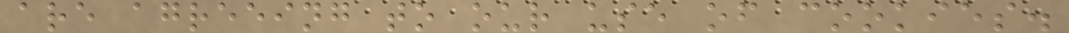are agreeing to our use of cookies.
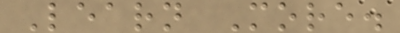Learn More.
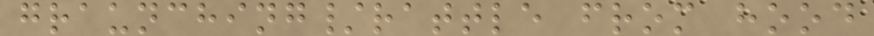graunching/rattle from hood
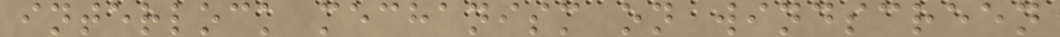interlock mechanism on windscreen
